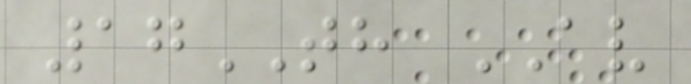17TH AV
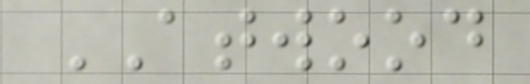ATWOOD
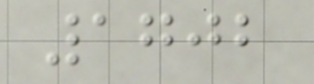1702
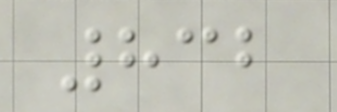832
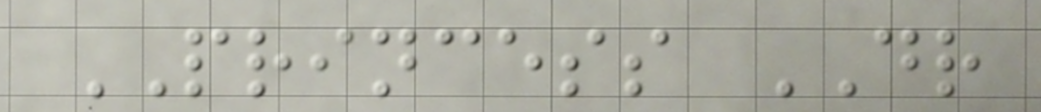PRINCESS DR
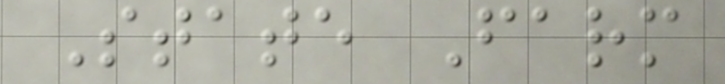State Farm
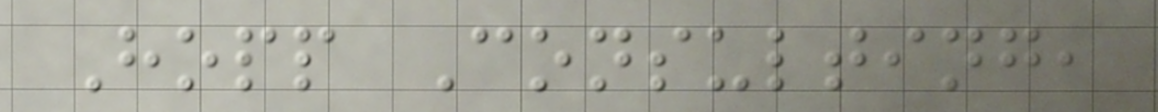Hopp Consulting,
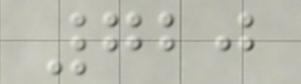720
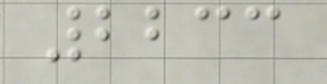2233
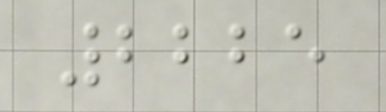2225
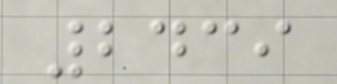2439
